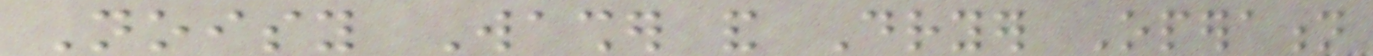Noisy Washer and Dryer Operation
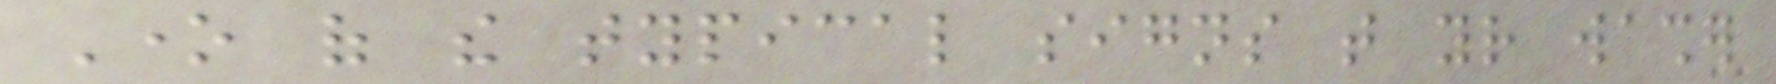One of the typical signs that your washer
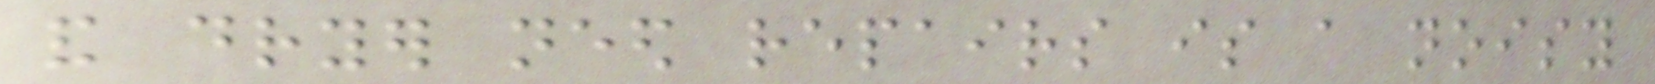and dryer need repairs is a noisy
